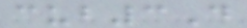cub3D
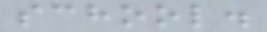school.
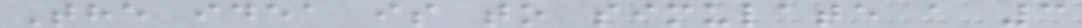The idea is to simulate a 3
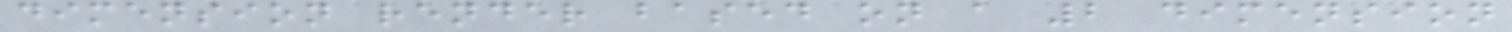dimension render based on a 2 dimension
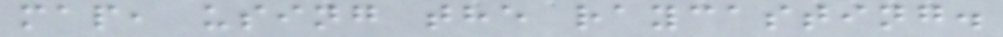map, using the raycasting.
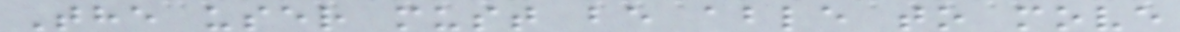The user must be able to move
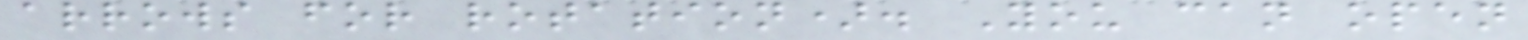arrows for rotation). You can open
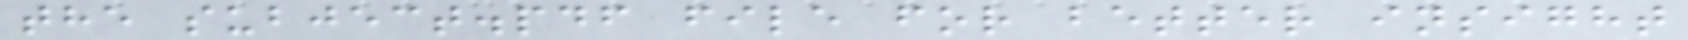the subject.pdf file for better insight
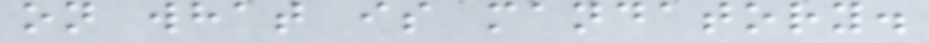on what is mandatory.
